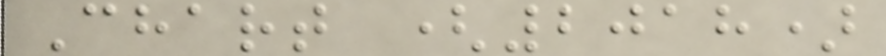Chart (2018)
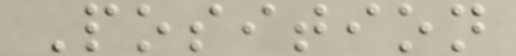Position
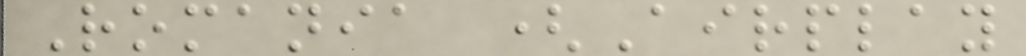Romania (Airplay
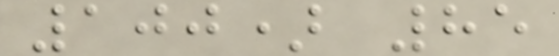100) 85
